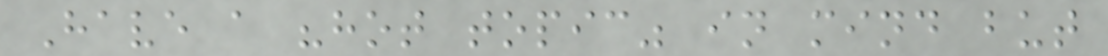Have a "hot topic" in mind but
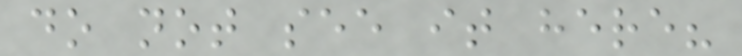do not see it here?
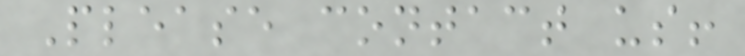Please contact us!
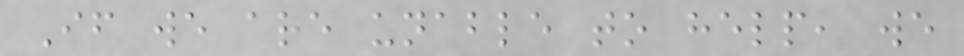If we are unable to help, we
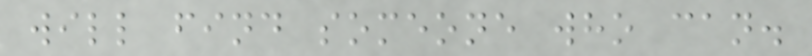will find someone who can.
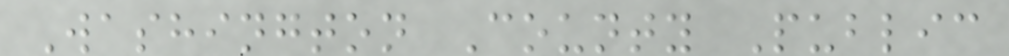Washington County Public
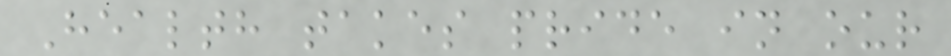Health takes pride in our
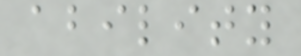ability
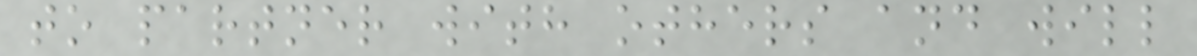to partner with others and will
